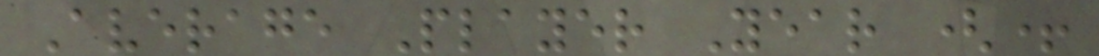Average Player Year (+
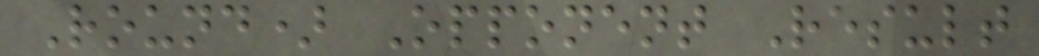Round) Opponent Result
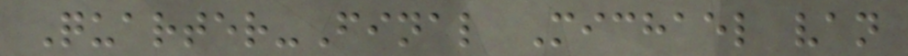Quarter-Final Michael van
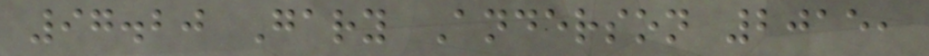97.20 Gary Anderson 2015,
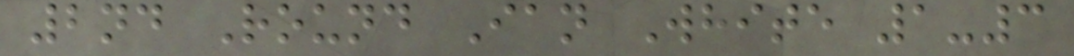2nd Round Ian White 1-3
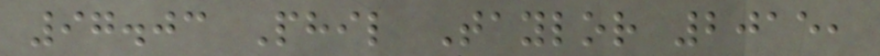97.03 Phil Taylor 2015,
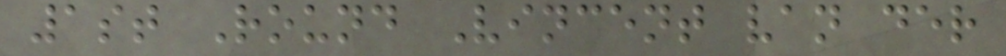1st Round Vincent van der
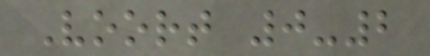Voort 0-2
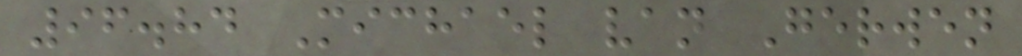96.84 Michael van Gerwen
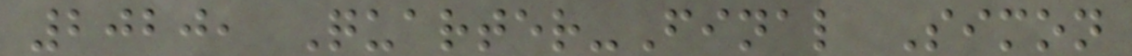2020, Quarter-Final Simon
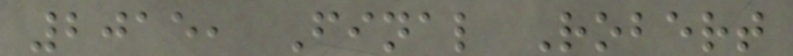2015, Final Robert
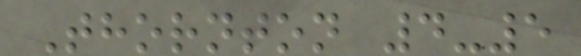Thornton 4-5
